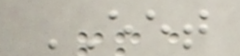EET
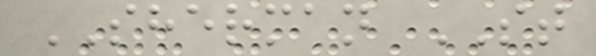SHERMAN ST
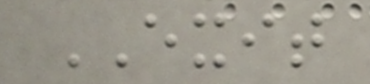EXIT
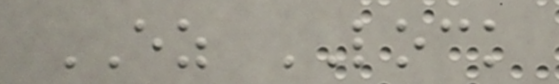EZ LOCK
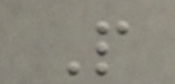P
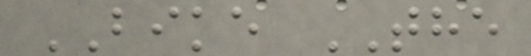BIKE THE
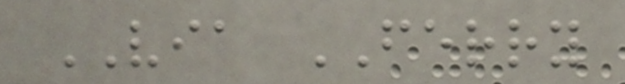VIA FERRY
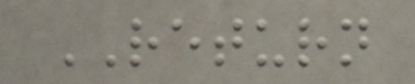RETURN
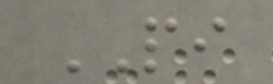PI
